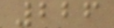226
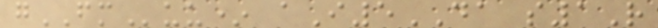gFMuu* aI5DA s1R
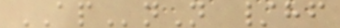APnN /hf
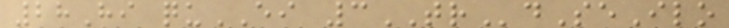28Hi quEI 3TRdSeIlo
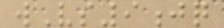wVs9jq
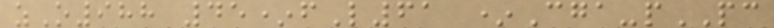zO988 45*fL61 *Cga-pPC
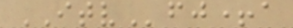ITVfj+a
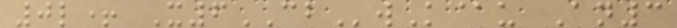0l+ X6CBwK@u An3
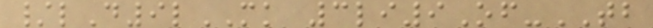/lD9lMK 3li9Of-TB
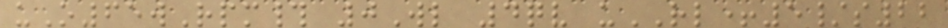uO65wRpm# 0Wl 4qv uRL+5/s22
